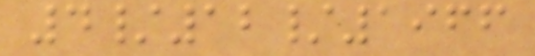4/12/1966
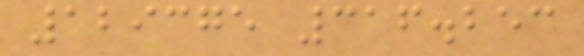129375 316.253
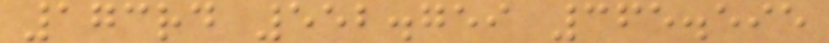173rd 552.759 365.595
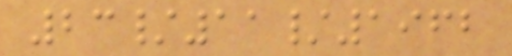23/11/1962
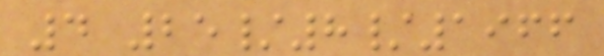4 25/8/1966
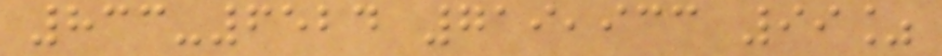833-6524 719,933 99%
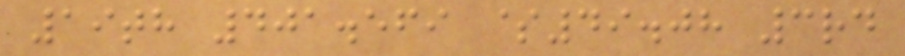19th 401.569 $49.08 3rd
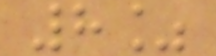8%
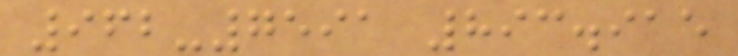962-7591 893.915
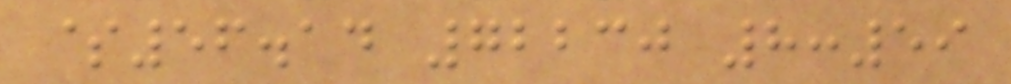$56.14 72230 8:59
